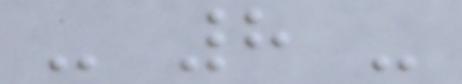- 8 -
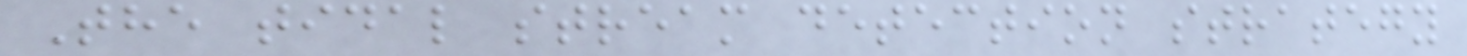The tidal stream detection strategy
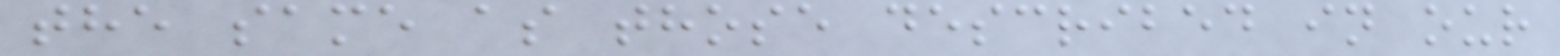the same as those described in our
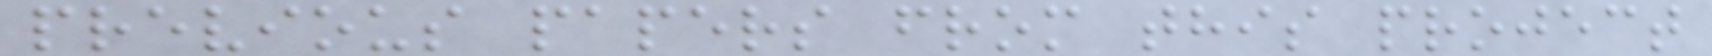previous papers from this project
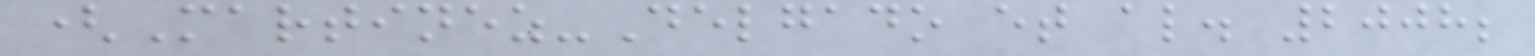(Martinez-Delgado et al. 2008;
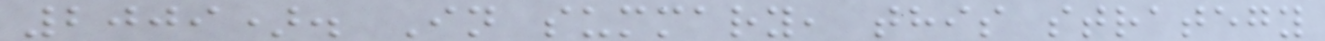2009). In summary, this strategy
